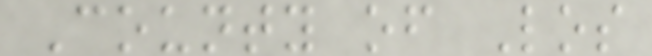County of Los
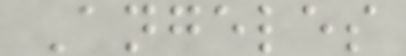Angeles
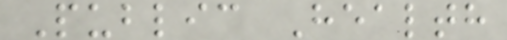Public Health
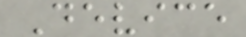Device
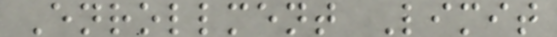Enrollment Limit
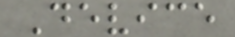Device
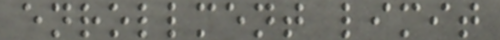enrollment limit
